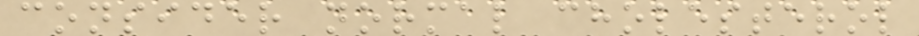consider normal cholesterol
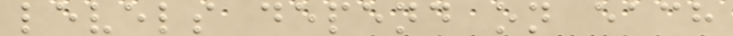levels depend on each
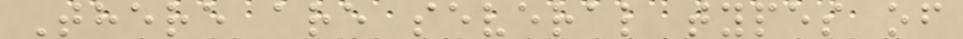There are several types of
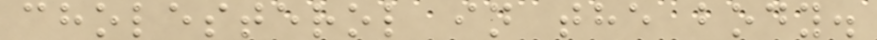cholesterol in the body.
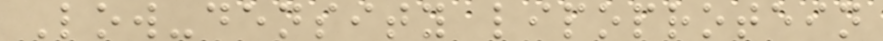Low-density lipoprotein
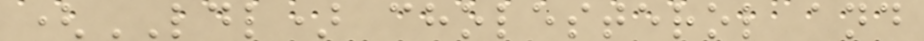(LDL) cholesterol and
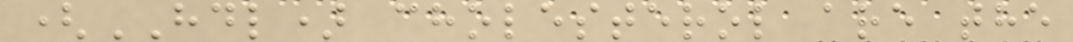(HDL) cholesterol are the
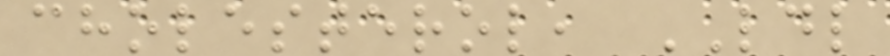cholesterol, LDL
